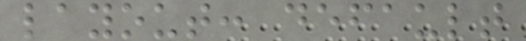layout: default
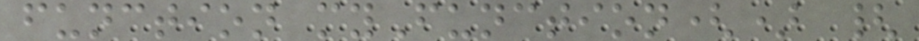function myFunction() {
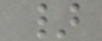}
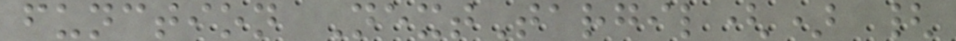function NextTargil() {
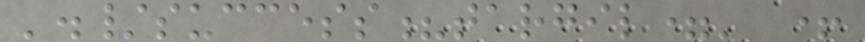'./success?targil=' +
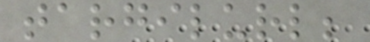targilurl;
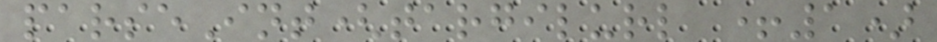parseInt(targilurl +1)
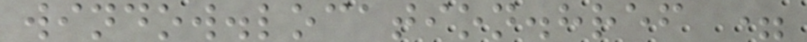window.location.href =
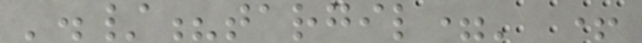'./?targil=' +
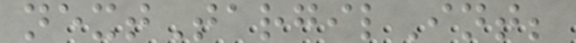nextTargilInt;
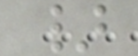}
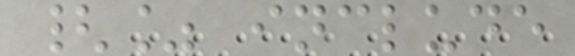{% include
